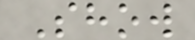Show
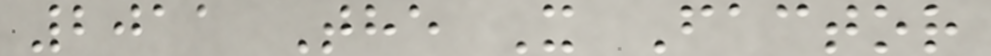2011 The X Factor
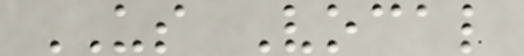US Vocal
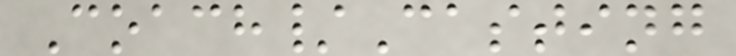Coach/Casting
